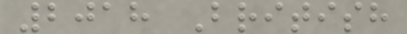2018 British
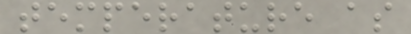temperature as
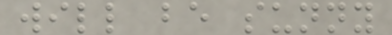will be sunny
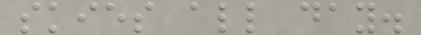skies all day.
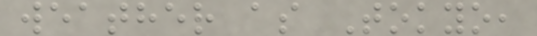weather as Tokyo,
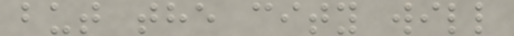but the city will
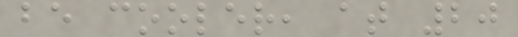be cooler, at 20
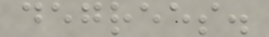degrees.
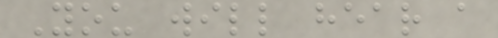You will hear a
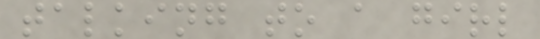talking to a girl
